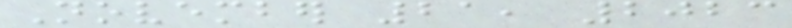November 21, 2023
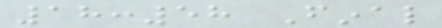18:58 Final
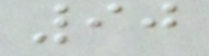90
